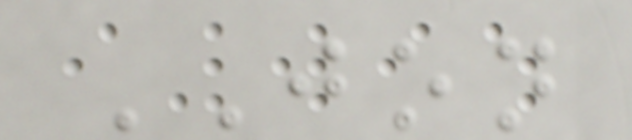JON
